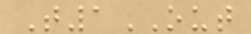T1OUT
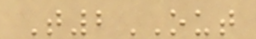T2OUT
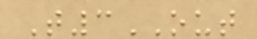T3OUT
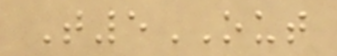T5OUT
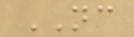NC
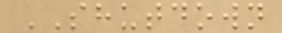SHUTDOWN
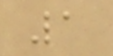1
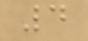4
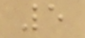5
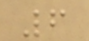6
